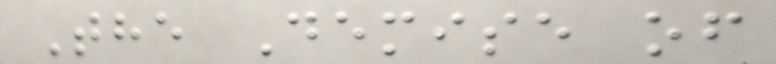The Demise of
